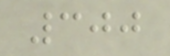300
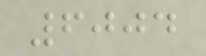6004
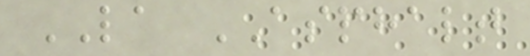LA ASPHALT
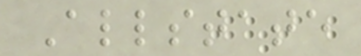Allstate
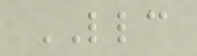LLC
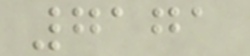7171
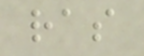ras
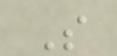S
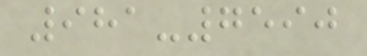981-7590
